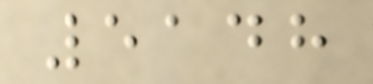5148
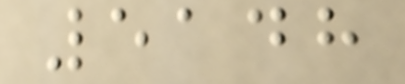5148
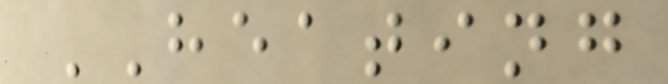HEATING
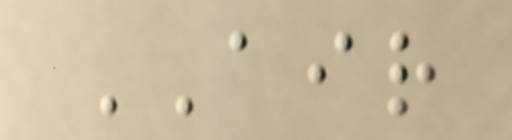AIR
